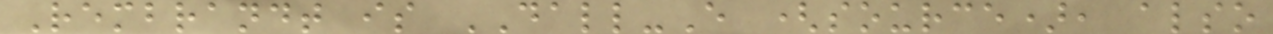Rembrandt is DALL-E (source), also
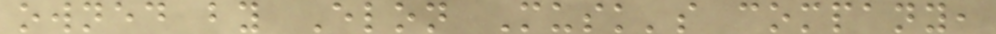owned by Elon Musk's company,
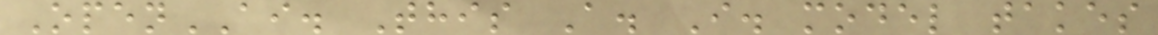OpenAI. This A. I. model takes
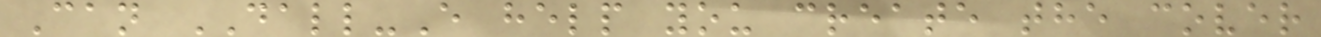Can DALL-E help you create the cover
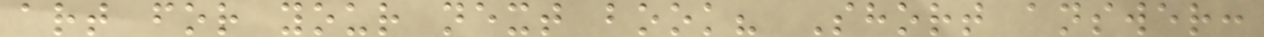art for your next book? Short answer:
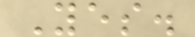Yes.
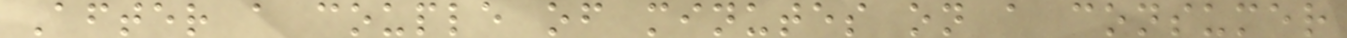After a couple of minutes on a consumer
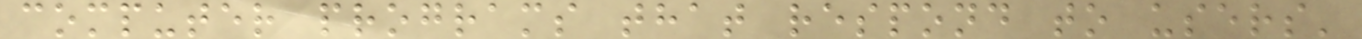computer programs that respond to users'
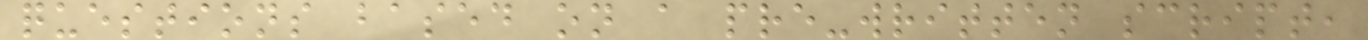questions based on a pre-written script,
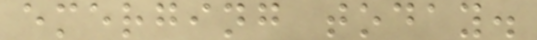emerging today.
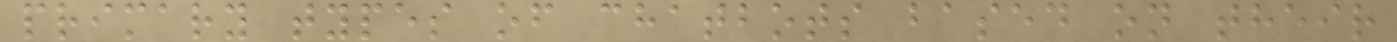primary types of chatbots based on their
